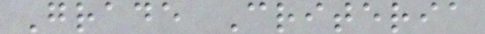Grade Criteria
